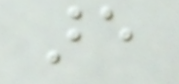are
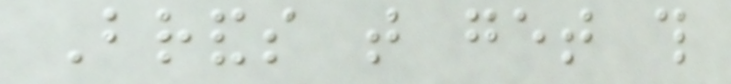Brands that get this
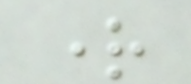right
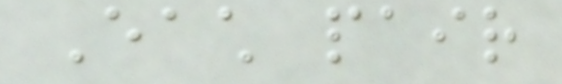Each pair
